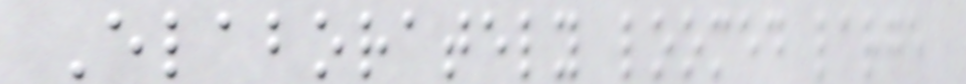Elaborately loomed large
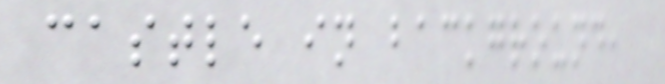castle in background,
